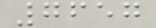7657
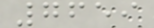7659
